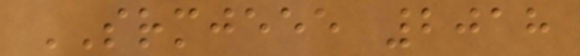SRMJEEE 2018
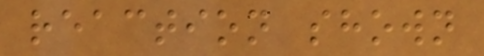reaction shown
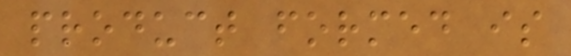product formed is
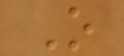O
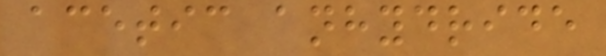acetic anhydride
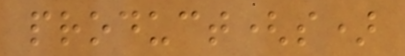product(s)
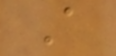A
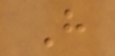H
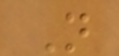N
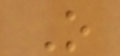O
